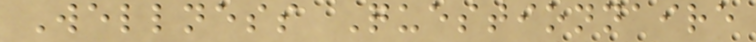Wellness Questionnaire
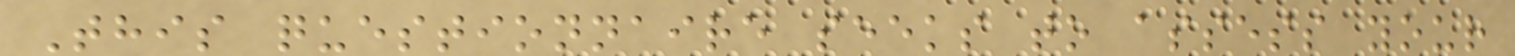This questionnaire seeks to assess your
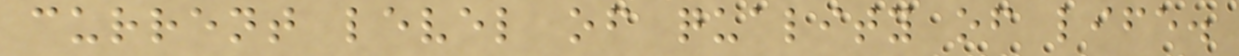current level of quality of life.
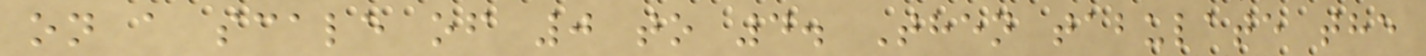on a scale of 0 to 4. Then tabulate the
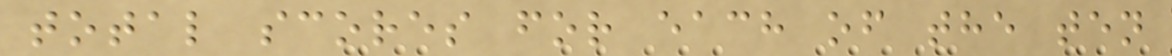total scores for each of the ten
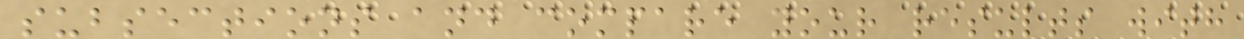subsections and compare your results with
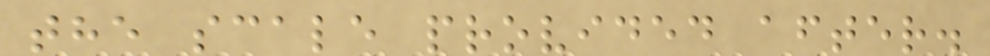the scale provided after.
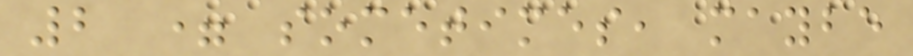2 = sometimes, maybe
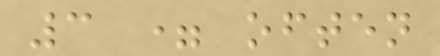3 = often
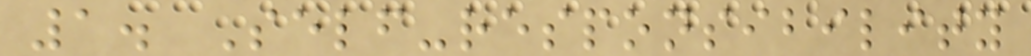1. Self-responsibility
